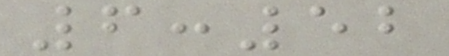6:52
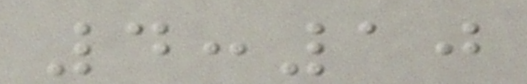4:10
